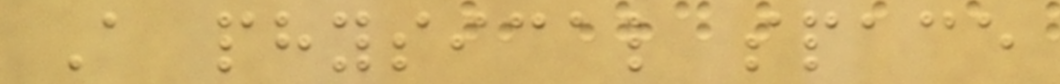A physical space
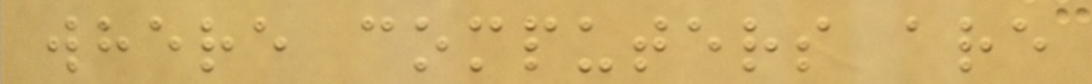where computers are
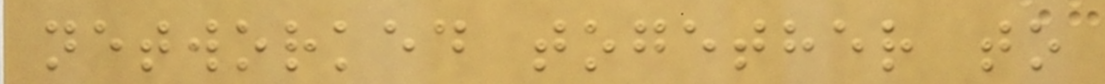networked together to
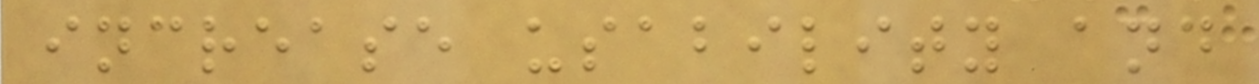increase usability and
